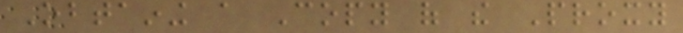Obtaining a Copy of the Proxy
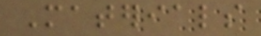Materials
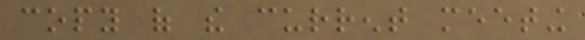copy of the current meeting
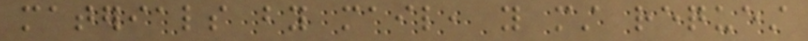materials by mail, you must request
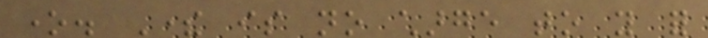one. There is no charge to you for
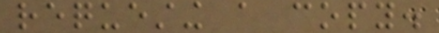requesting a copy.
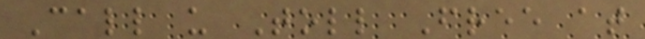Call us Toll Free at
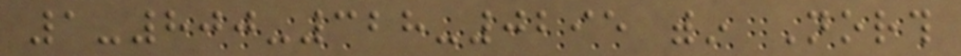1-800-328-0295 within North
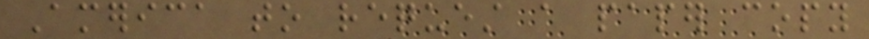America to request a paper copy
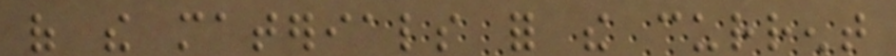of the materials for the current
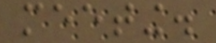meeting.
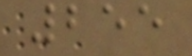255
